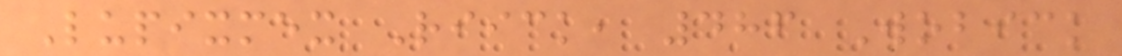Lupixmex Riick, 486 Wobick
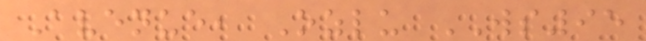Avenue, Ozlu WS95
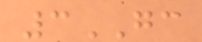3GC
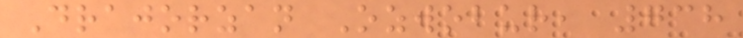Drajorzan Ozwobur, 738
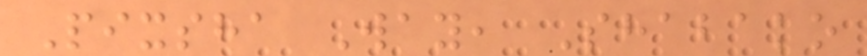Pixsha Way, Shabako
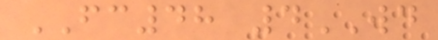FC48 4WD
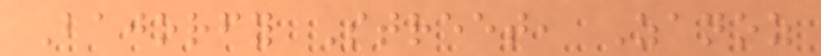Bajorfy Street, Zanoz
